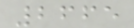2665
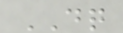DQ
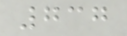737
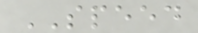SPEED
